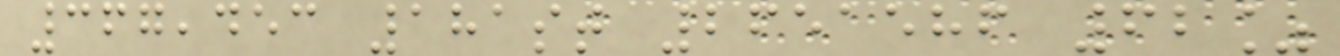367,453 181st 2651586 62%
